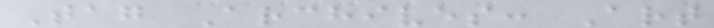Tag Archives: Art
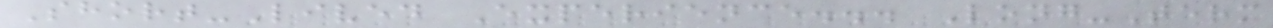Short-Lived Experience... Long-Term
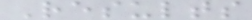Results
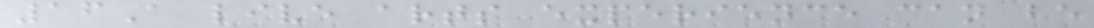16A live arts experience can be
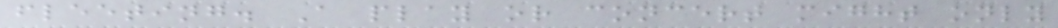fleeting. A play or concert might only
